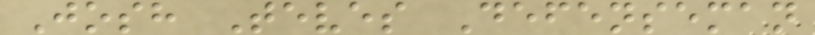Josh Teves Defenseman
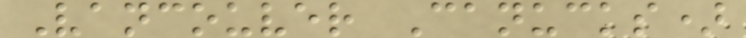Vancouver Canucks)
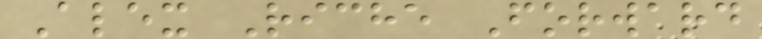Alex Riche Forward
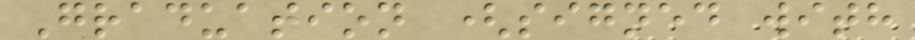Graduation (signed with
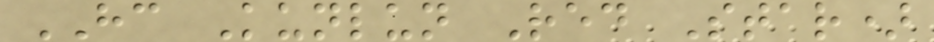HC Kunlun Red Star)
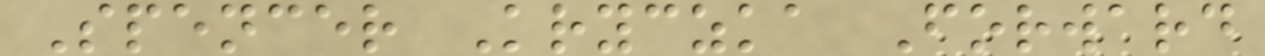Spencer Kryczka Forward
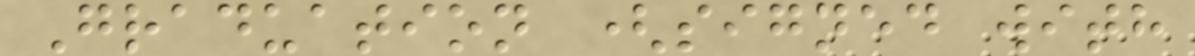Graduation (signed with
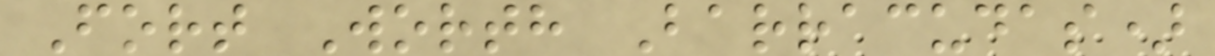Fort Worth Barracudas)
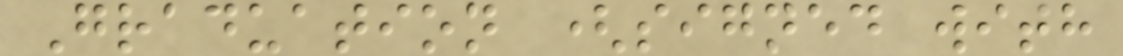Graduation (signed with
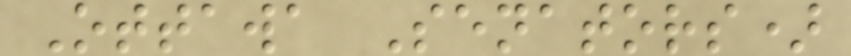Ottawa Senators)
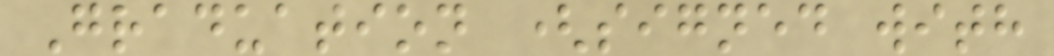Graduation (signed with
